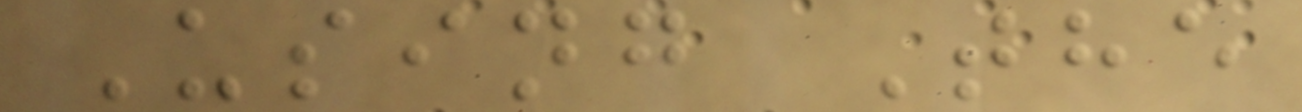Using The
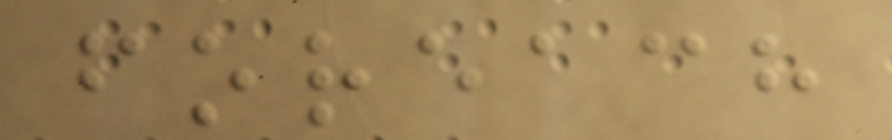foreach
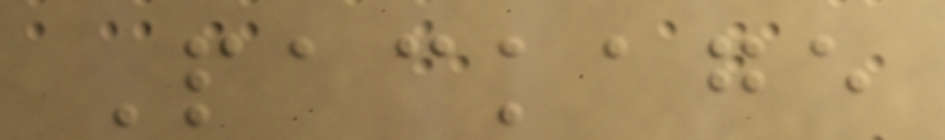Package
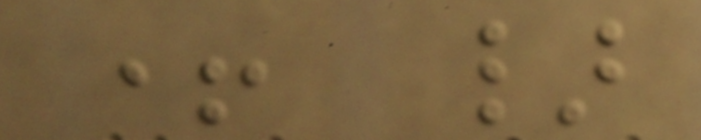+ }
